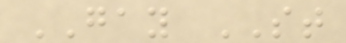GAY ST
